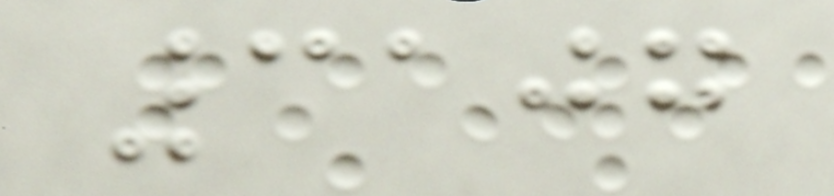3107
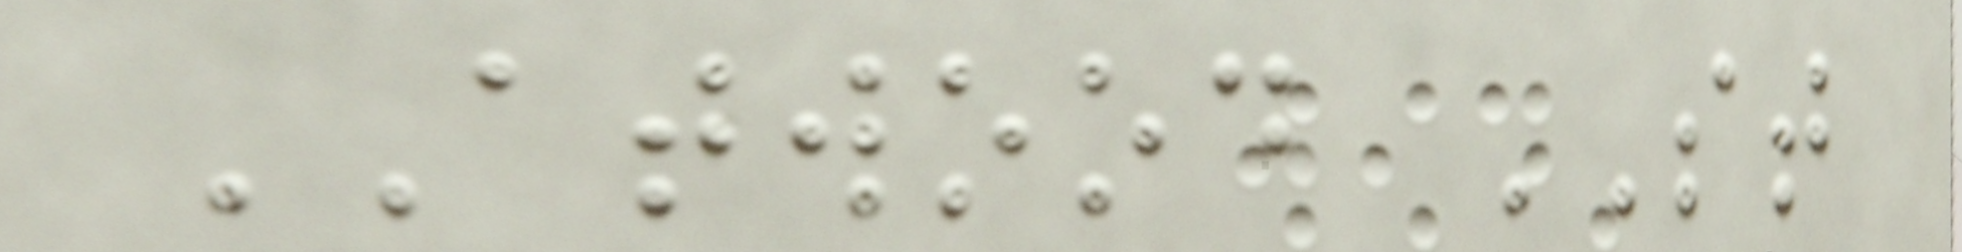ATWOOD ST
